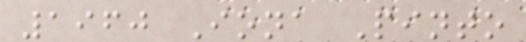1960 Iona Pinto
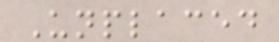Unplaced
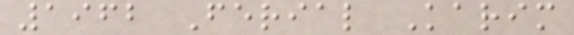1962 Ferial Karim
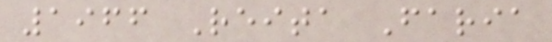1966 Reita Faria
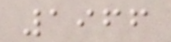1966
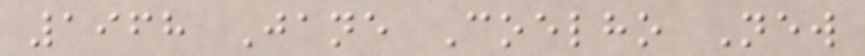1968 Jane Coelho New
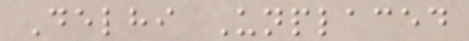Delhi Unplaced
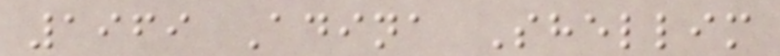1969 Adina Shellim
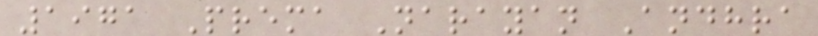1971 Prema Narayan Andhra
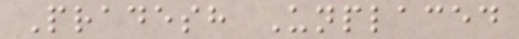Pradesh Unplaced
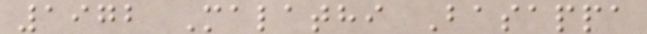1972 Malathi Basappa
